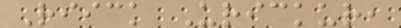Riick Urickur,
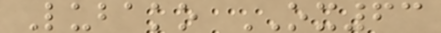Lubako OX63
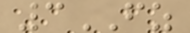3FZ
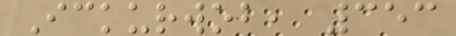Ickurwob, 353
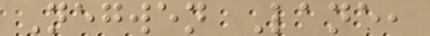Negwen Lane,
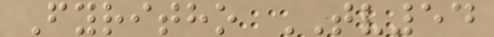Fyritho TV54
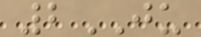2JU
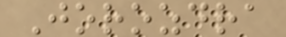Jorozdra
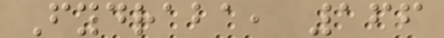Fydraba, 166
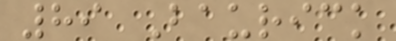89 Baurick
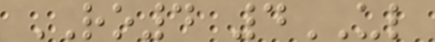RO4 4UL
